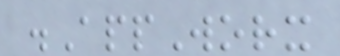.AppWorx
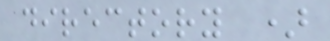directory )
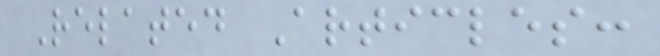Related Articles:
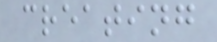creating
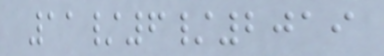11/6/2019
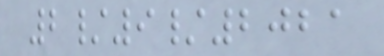2/9/2021
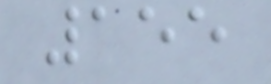155
